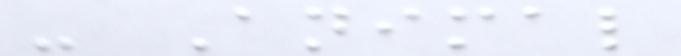- Animal
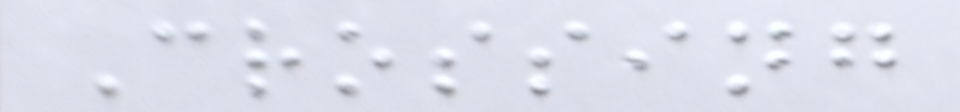Crossing
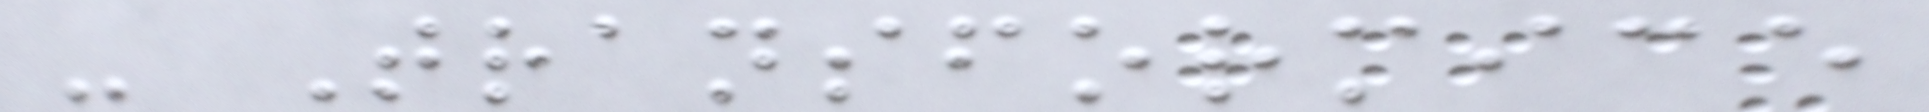- Transformice
